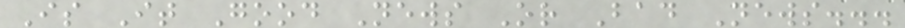Is It Good News Or Bad News...
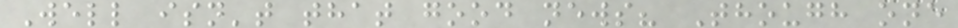Well isn't that good news? Though one
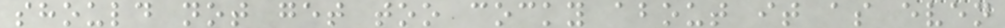should not get too cocky about it as even
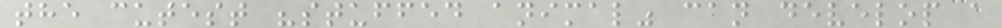the cutest "stuffed animal" can develop a
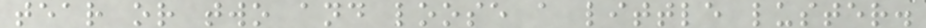tear or two and loose a little luster.
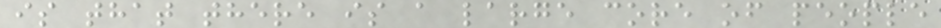is that there is a large core of people
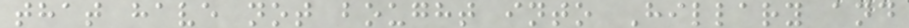that have not bought into Hillary and
